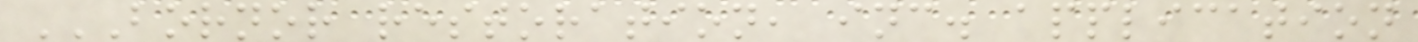BORNOR RESTORATION, INC. APPLICATION
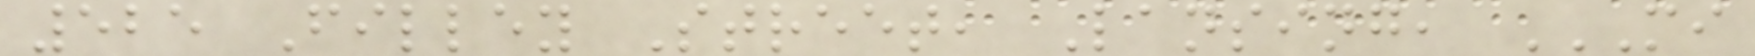525 Filley Street, Lansing, MI
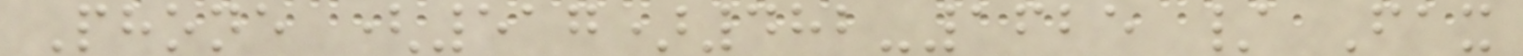Phone (517)482-1625 / Fax
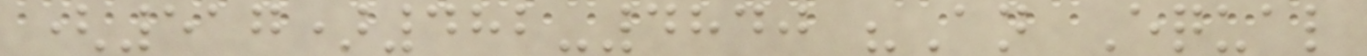(517)482-4840 "An Equal
